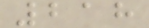218
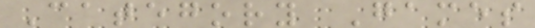Category Games
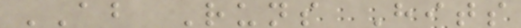AB Runs Hits
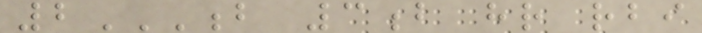2B 3B HR RBI
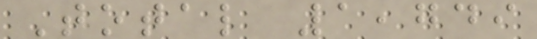Total 1,749
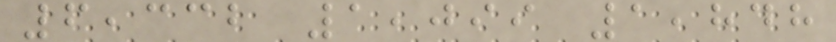6,332 1,099 1,848
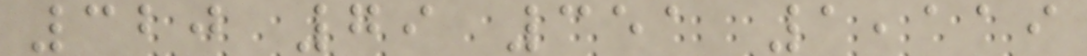320 79 351 1,119
